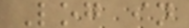Log in
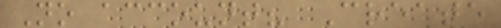No account? Create
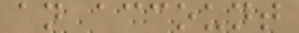an account
